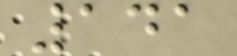141
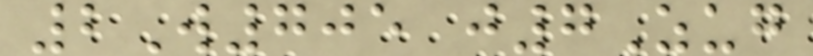2W705 j7Zug
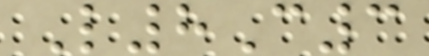L8C3
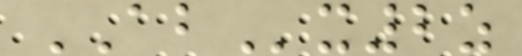ABx2z
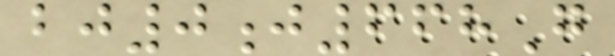bj0j668G
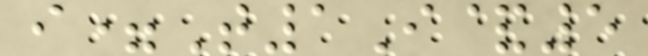i=T1I&5
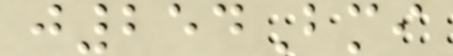j254Bmi
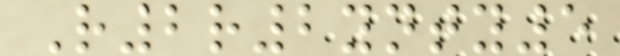R2r2ynty5
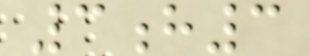3h3
